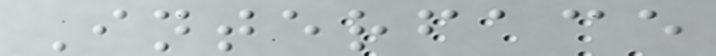Interface
